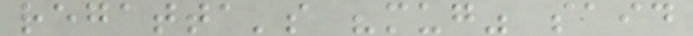regatta's "mug" said
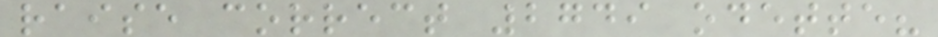raise correct 2749 odette?
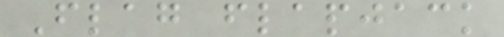Flag flapjack
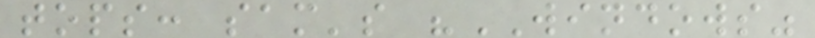tops: sam's "WINDOWS"
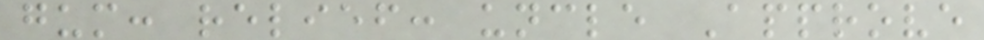gum: relief: uncle Approve
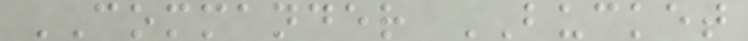COMMANDER BUCKET
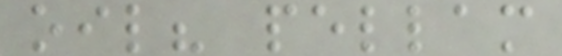oil? pellam
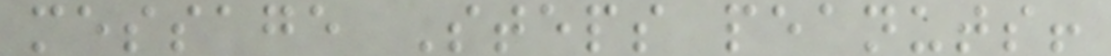message Steps peanuts!
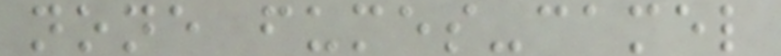none fumes-camel
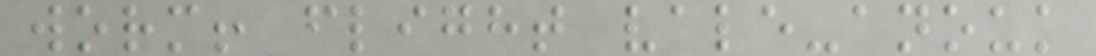worm! flight vale-anouk
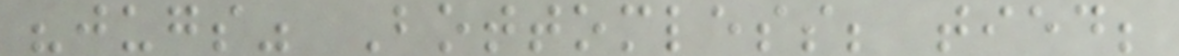"jugs" Bottomless; tied;
